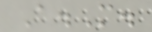A.M.
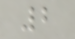2
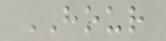HOUR
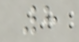8
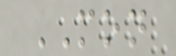MON
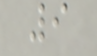9
